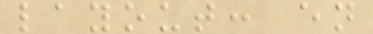layout: en
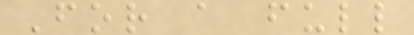For a full
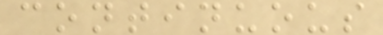continuous
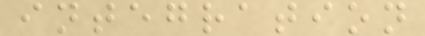integration
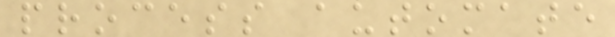process automate
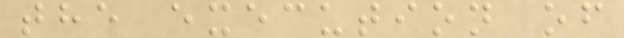the execution of
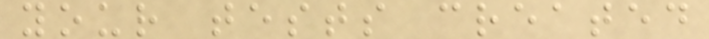your tests created
